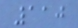110
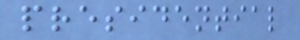presidential
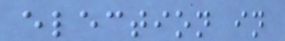election in
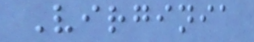Virginia
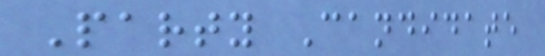Party Candidate
